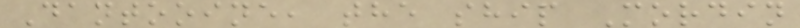Dantooine, the ship Mordin
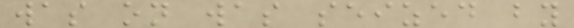was on was seized by
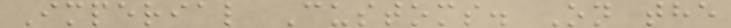Imperial Customs. On the
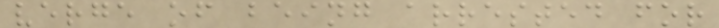verge of being arrested for
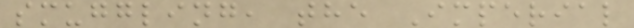smuggling, the Imperial
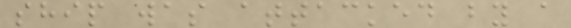ship was attacked by a
